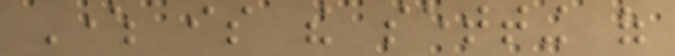Where is the setting of
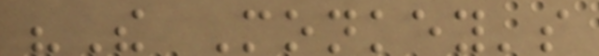"The Monkey's
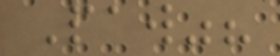Paw"?
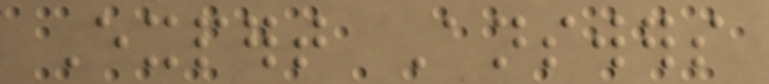Expert Answers
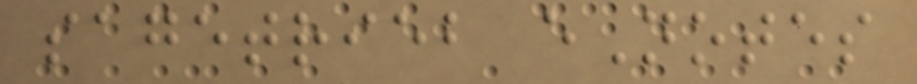sagetrieb eNotes
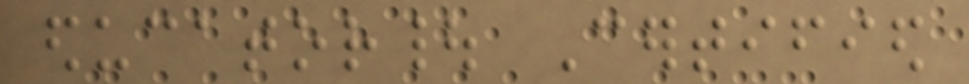educator| Certified
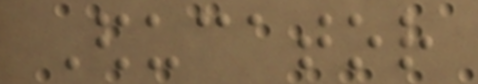Educator
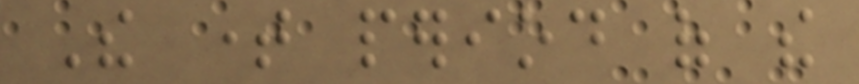The time period of the
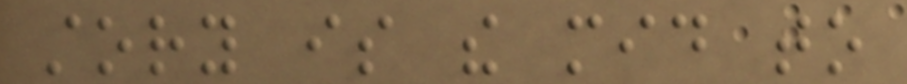story is the mid to
